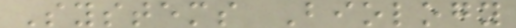Systems Biology
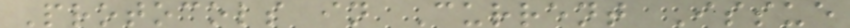Protocols in Current Issue
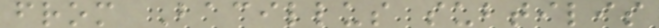from Bacillus subtilis
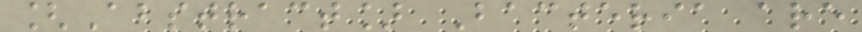[Abstract] Bacteria are
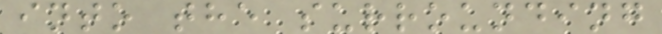into the surrounding
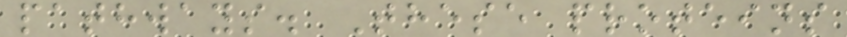pathways. These proteins
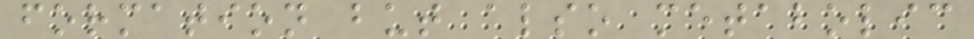formation but also metabolic
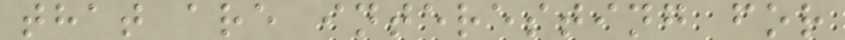that are interesting for
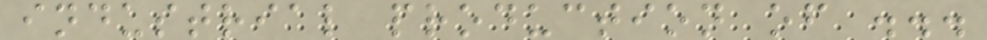industrial production of ...
